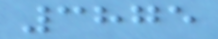3875
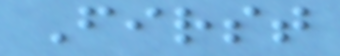First
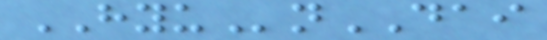HYUnDAI
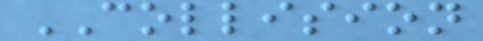COLLISION
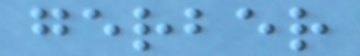gerber
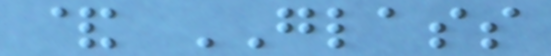& GLASS
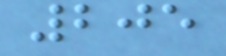205
